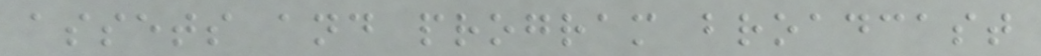assets and program broadcast
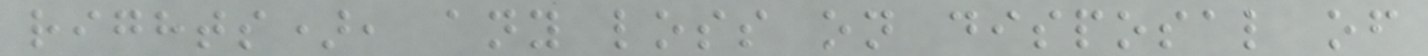rights), any loss on disposal of
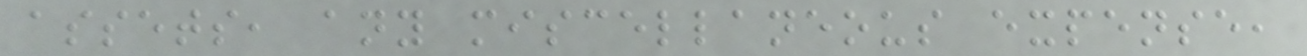assets, any miscellaneous expense,
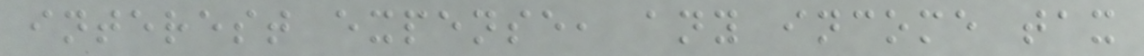interest expense, any income tax
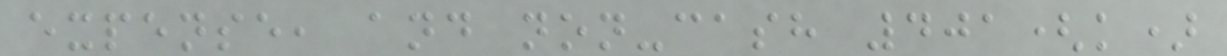expense, and non-cash 401(k)
